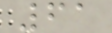61
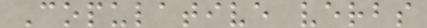Copulative verbs
